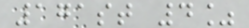171st 4%
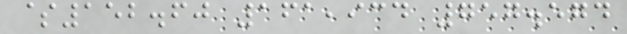$152.60 161,934 757.574
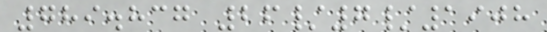789.837 26/7/1908
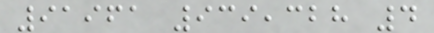91961 939,328 4
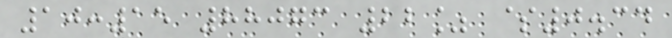10:15 88073 22% $0.34
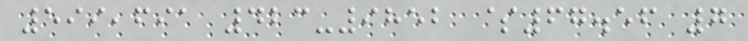599,691 423-9852 $67.56 7
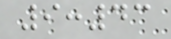9:43
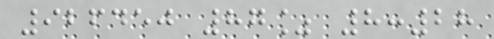926450 87% 8:28
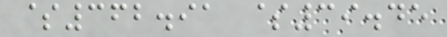$362.91 $39.45
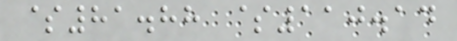$81.88 $110.14
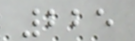225
